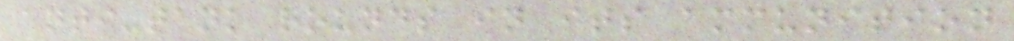anti-tank rounds in its ammunition
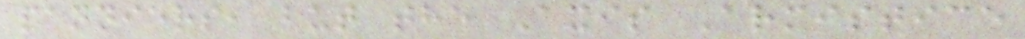panniers, but the Axis Armistice
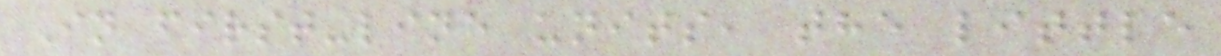In first-line units, the little
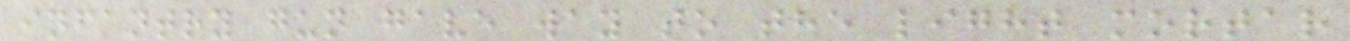infantry gun gave way to the light mortar
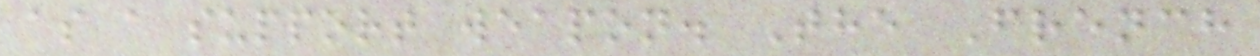as a support weapon. The French
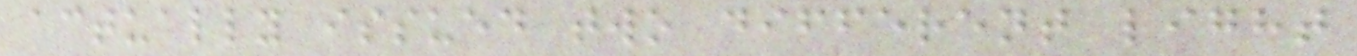actually issued two different light
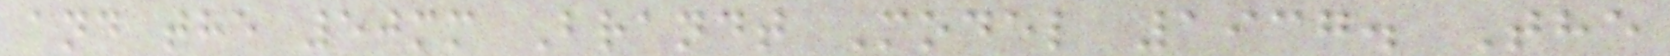and the 50mm Brandt Model 1937. The
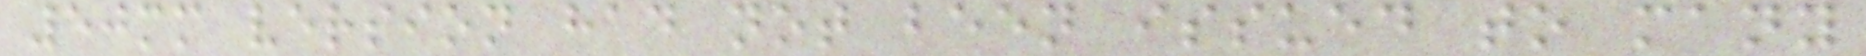50mm version had not been issued to many
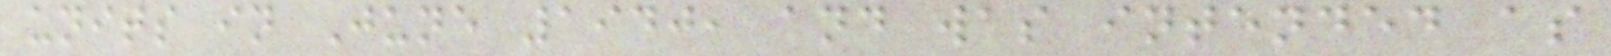units in June 1940, and was intended as
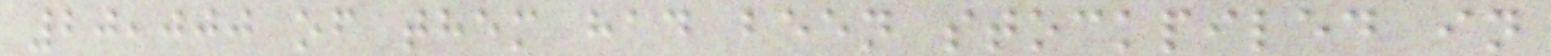20,000 of them had been stockpiled in
